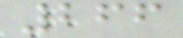266
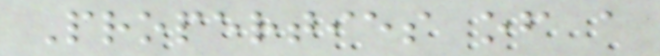Properties of a
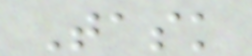Task
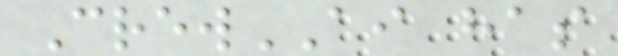CrewAI has
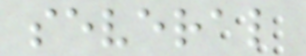several
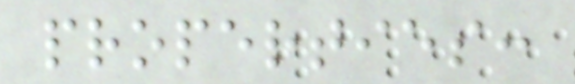properties:
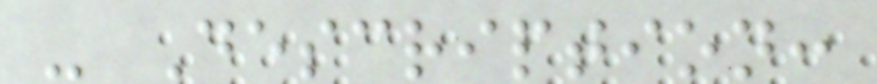- Description:
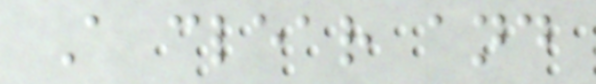A clear and
